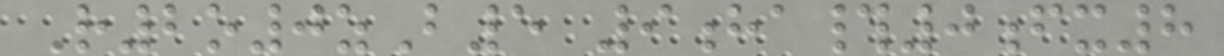R2o0zB5 9ha#0fx8
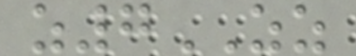z7ZZ
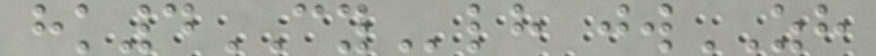hk4CYlh jwZH
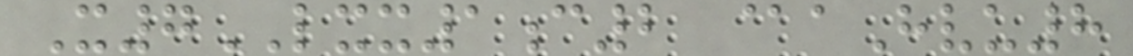X7LXX1c2 @aHvu8
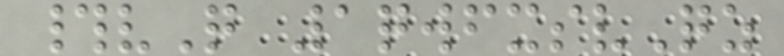#vQ 1qwfxsvQz
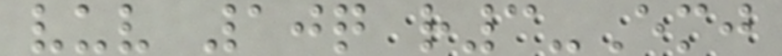vuv 10q r3-Emj
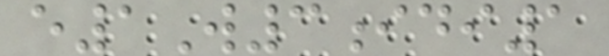e1W3idi1
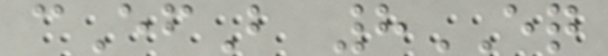cEfB 8EQ
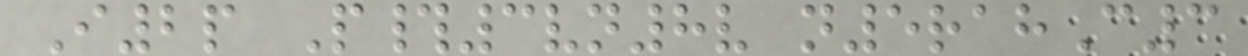I2p P#3vn8v n5rahC3
